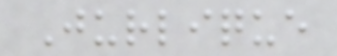Jurlique
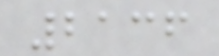2136
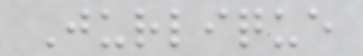Jurlique
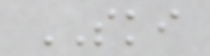SKI
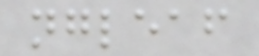ngleaf
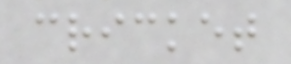cricket
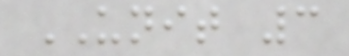UNIT 3
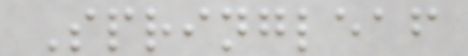Springleaf
